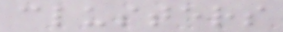clusters
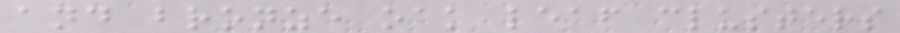and bronze oak leaf clusters
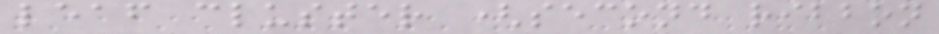leaf cluster (second ribbon
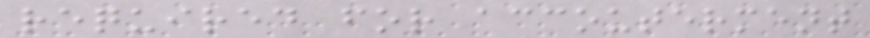required for accouterment
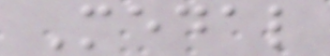Medal
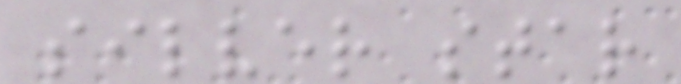silver star
